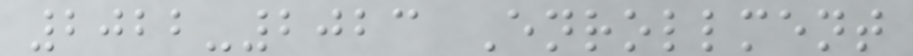2022-2023 Enrollment
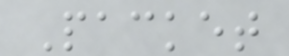Packet
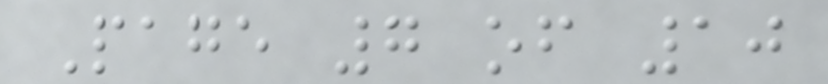Page 7 of 10
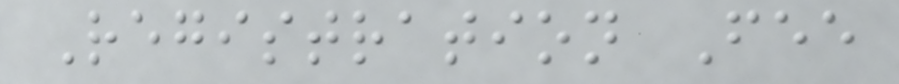Registration Fee
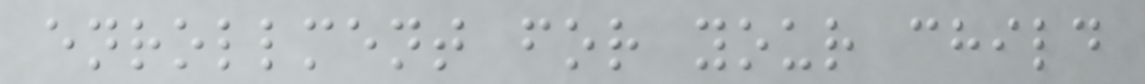enrollment for your child
